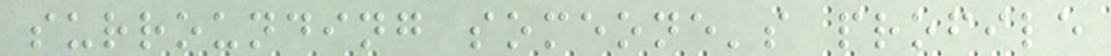surrounding someone's profile
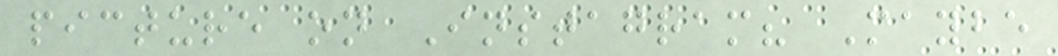picture on Instagram? Maybe
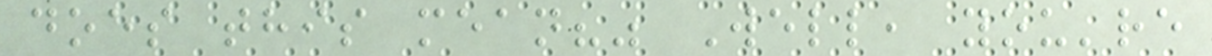does this mean?" Well, you're
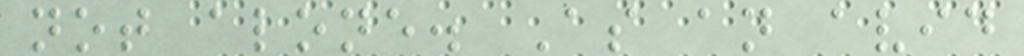not alone. As an avid
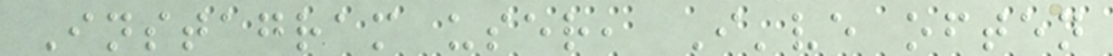Instagram user, I've often
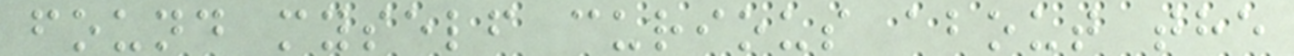found myself curious about the
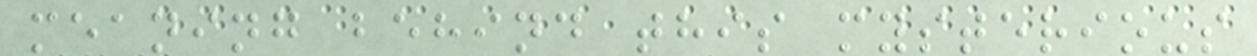meaning behind this mysterious
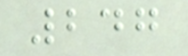247
